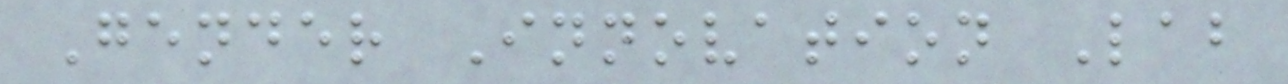Gender Innovation Lab
